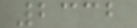2332
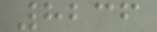8236
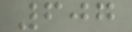607
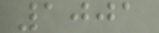1001
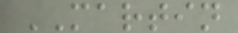MARTIN
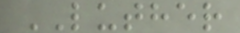LUTHER
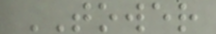TOWER
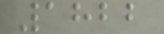1822
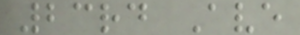23rd Ave
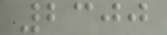2300
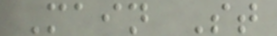Main St
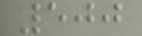500
